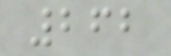262
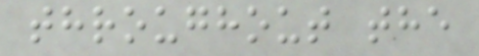throughout the
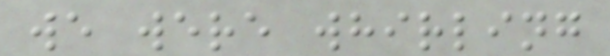we were whirling
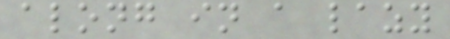along in a lazy
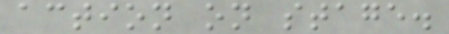action on stage.
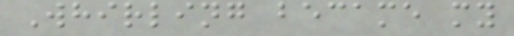Whirling became my
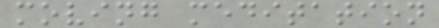moving meditation
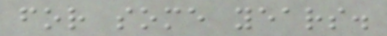for some years.
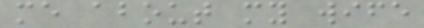me about my wife
